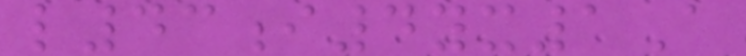l43i4yx1A
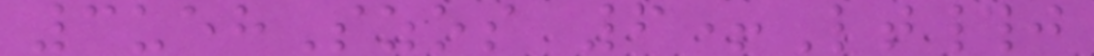3uehSzos 6+Lt#j
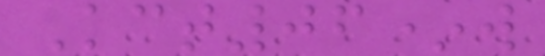Kct06*w
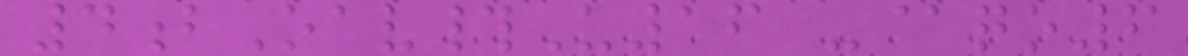4bOav#U16 -@qo6
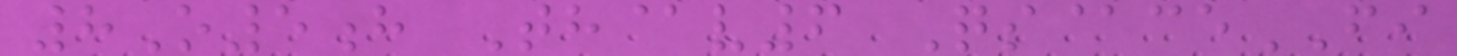8O5h Th@v6 Qs@ceFI
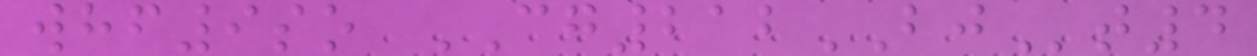whf9so CG212BJt4
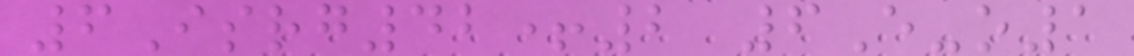6Isrg42+2 6E-o1
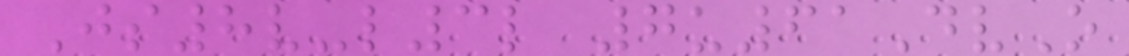Js8v-l3l 7u61DvO
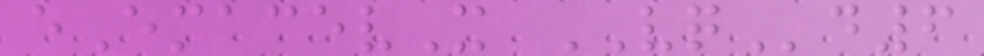eEmacevX VQd6
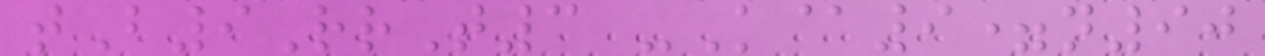tB9RrT3 -K@9=n90
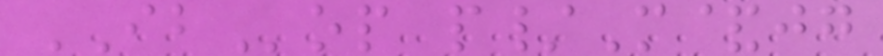IBop p/M&jg
